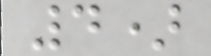4)
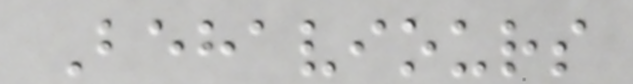Behaviours
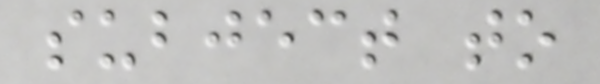subject to
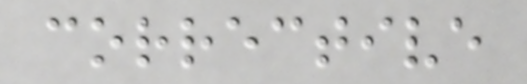corrective
